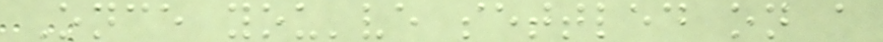Once you've settled on a
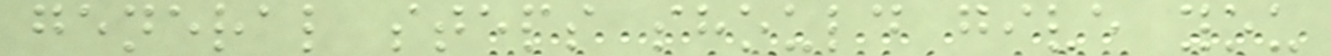general steps should give you
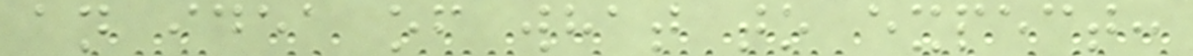an idea of what to expect:
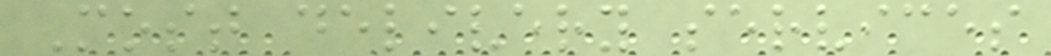Most delivery services
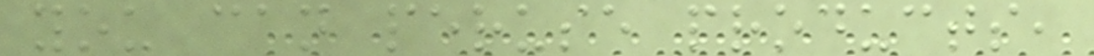you can peruse products,
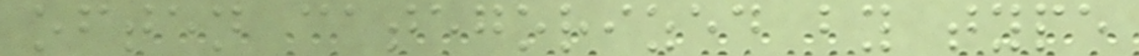often categorized by type
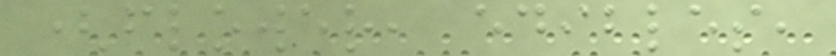(flower, edibles,
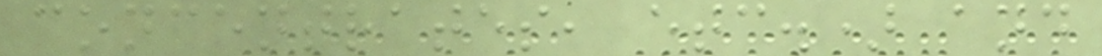concentrates, etc.) and
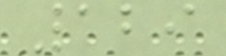129
